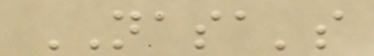NASA's
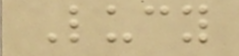Lucy
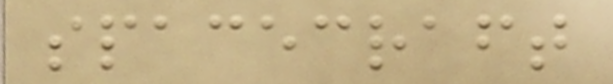spacecraft
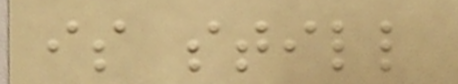is still
